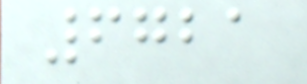6721
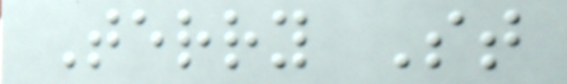Terry St
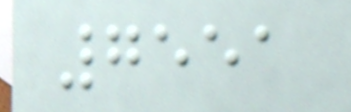7551
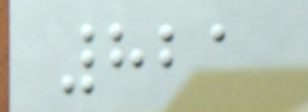821
